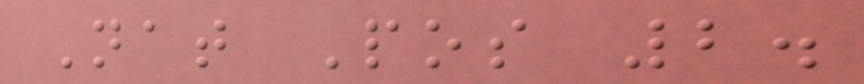Nat Pos 2.
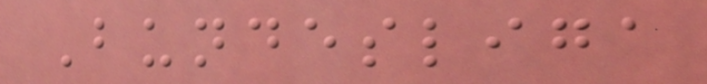Bundesliga
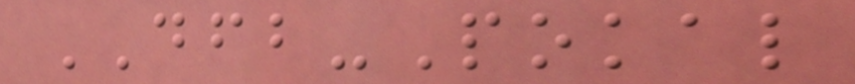DFB-Pokal
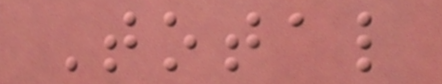Total
